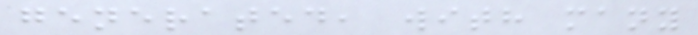generated, with many
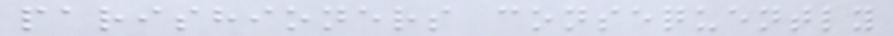parishioners consequently
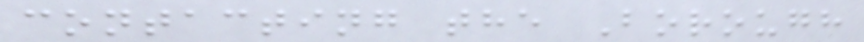contacting the Borough
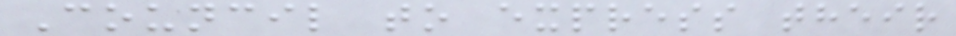Council to express their
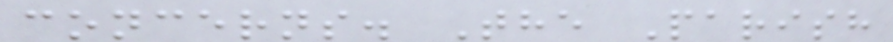concerns. The Parish
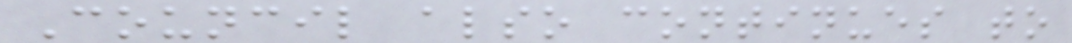Council also continues to
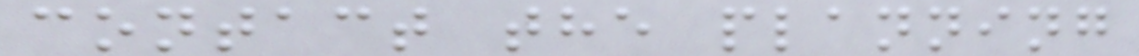contact the planning
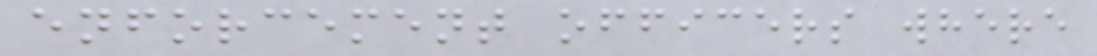enforcement officers where
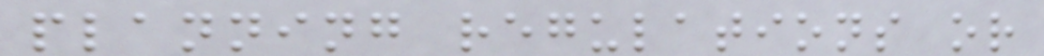planning regulations or
